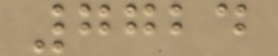7724
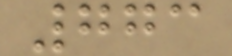773
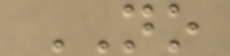NO
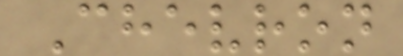Chevron
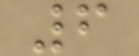6
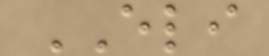ELI
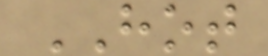HOT
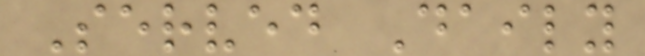Served Daily
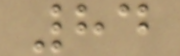84
